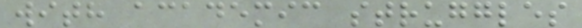with academic struggles
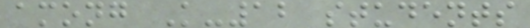among K-12 students
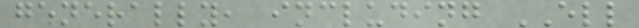generally, including ELL
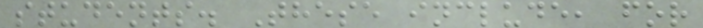students. These include, for
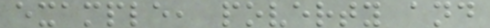example, poverty and
